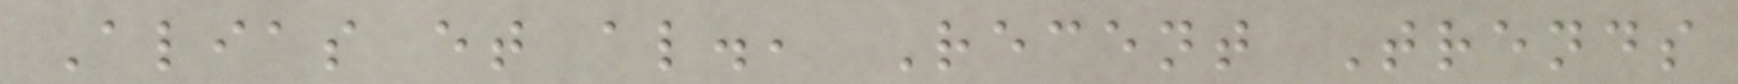Alias et al., Recent Trends
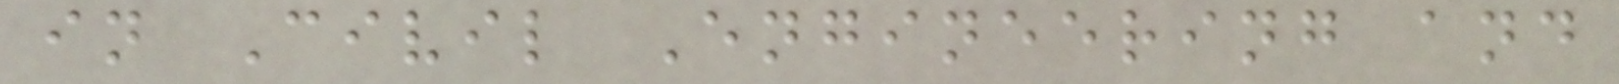in Civil Engineering and
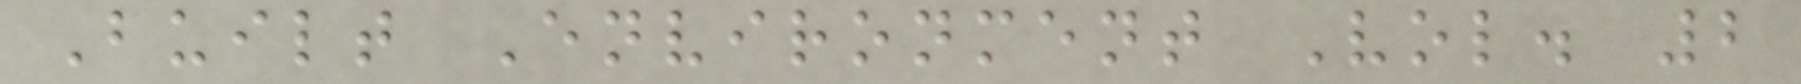Built Environment Vol. 2
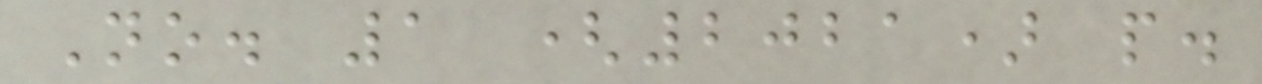No. 1 (2021) p.
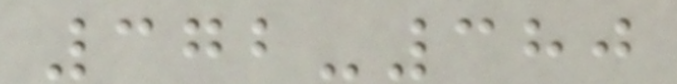372-380
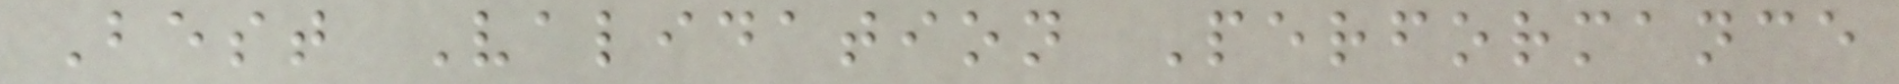Best Validation Performance
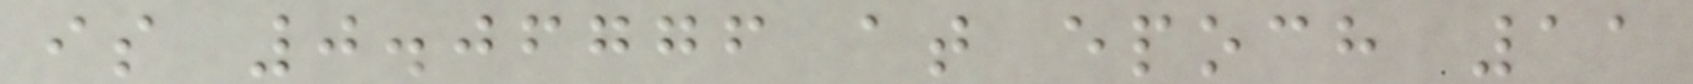is 0.06776 at epoch 11
